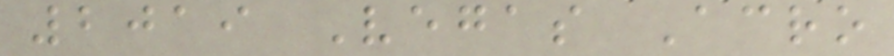2019 Vegas Acro
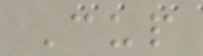Cup
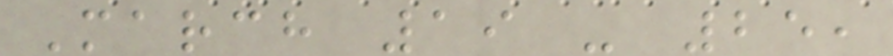March 19 - 25,
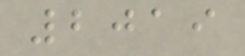2019
